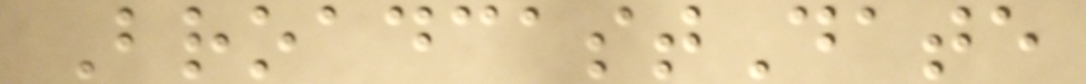BroadcastDate
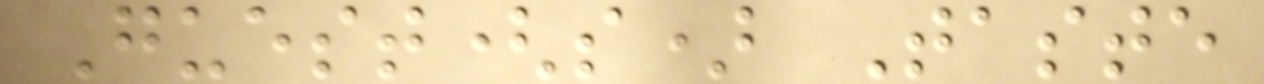Guest(s) Taste
